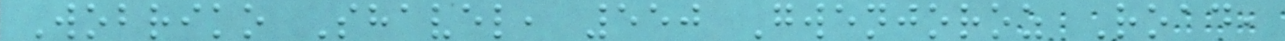Wobriko Shavel, 550 Gwenjoroz Road,
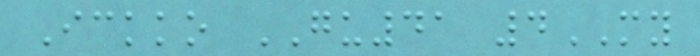Ickko GU41 4MY
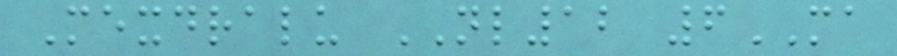Mexdralu NL12 6MA
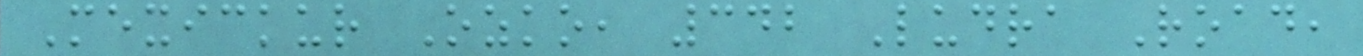Mexickur Ozko, 342 Ludra Road,
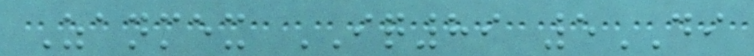Zanmex IQ89 5DI
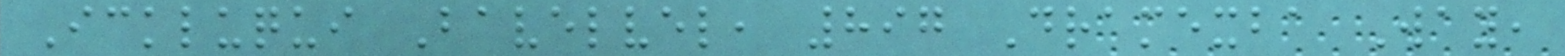Ickluqui Bavelvel, 897 Dramexba Way,
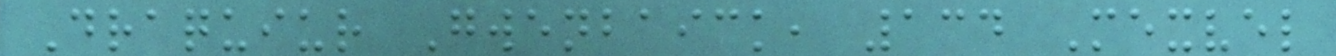Draquiur Gwenbaick, 134 Mexvel
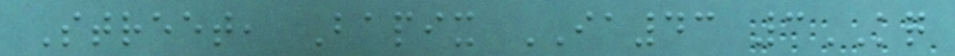Street, Bapix IA43 3KQ
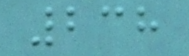238
